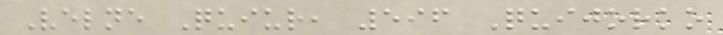Velne Quiur, 596 Quijorko
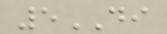5DI
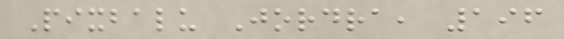Pixbalu Jordra, 196
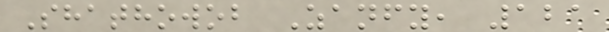Shathowob Zanfy, 121
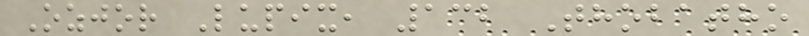Ozjor Lupix, 132 Thobatho
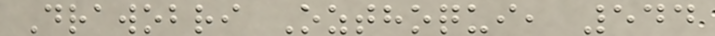Drawobri Ozthoqui, 544
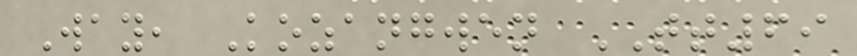Way, Kozangwen TT69
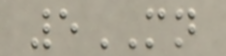5MN
